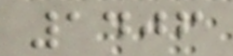1406
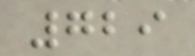729
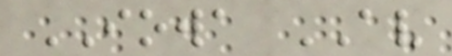IOWA AV
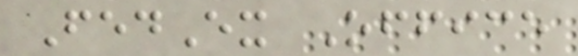FedEx Office
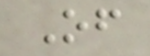Of
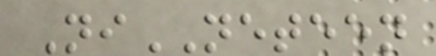NiNETEEN
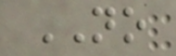NO
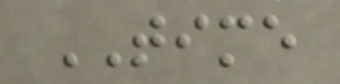TIME
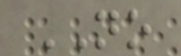NO
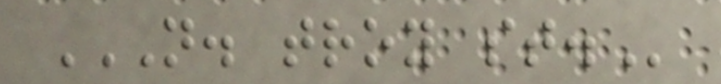N. TROY ST.
